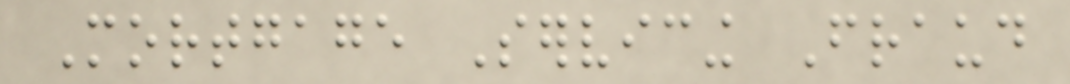Mortgage Servicing Fraud
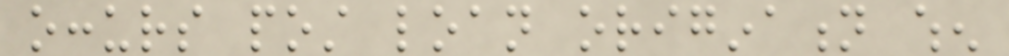occurs post loan origination when
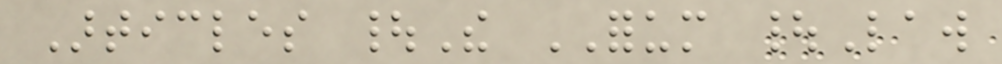Articles |The FORUM |Law
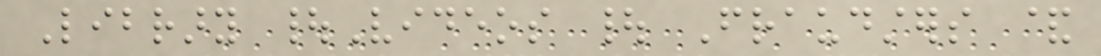Library |Videos | Fraudsters &
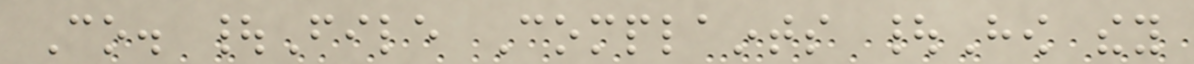Co. |File Complaints |How they
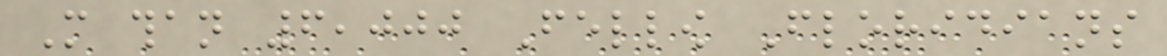More than 6,000 Fellow Floridians
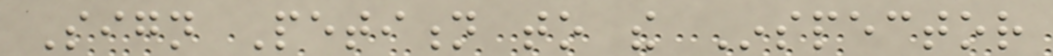Sign Petition to the Inspector
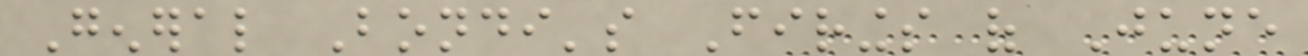General Bondi's Firings of June
